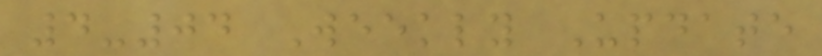4-04 Weekly Update
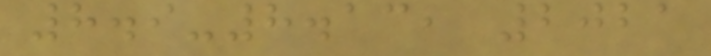8.9-8.13, 2021
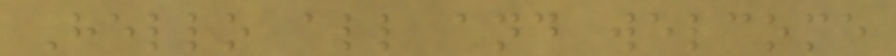Hello all and welcome
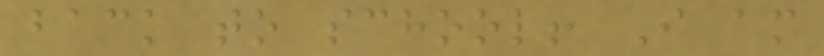back to school! I am
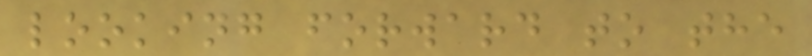looking forward to the
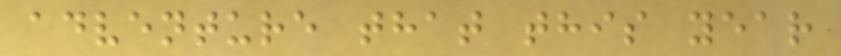adventure that this year
